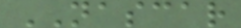NASCAR
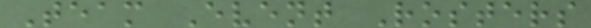Team Event Rosters
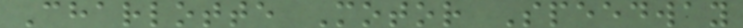Charlotte Motor Speedway
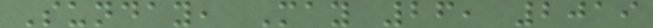Sunday, May 26, 2019
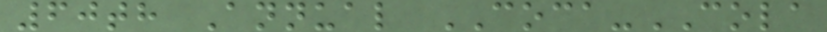60th Annual COCA-COLA
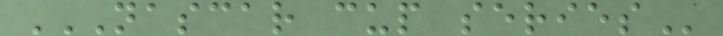NASCAR CUP SERIES
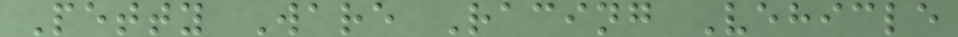Petty Ware Racing Vehicle
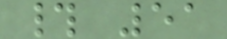# 51
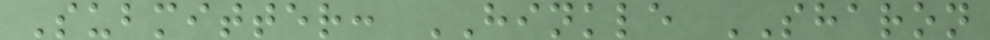Submitter: HINKLE SHARON
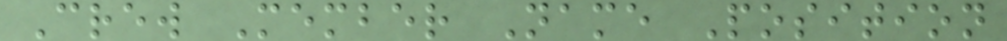Crew Member Name Position
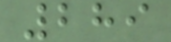289
